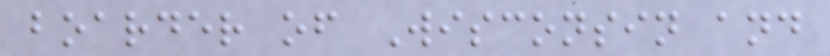boarder of Wisconsin and
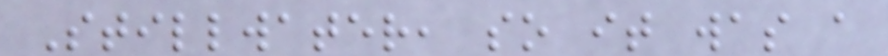Stillwater, so it was a
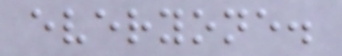everyone.
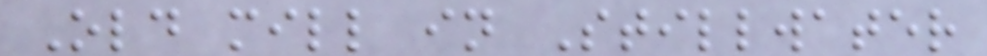Old mill in Stillwater
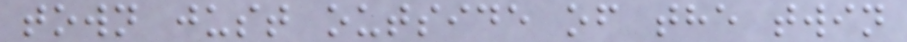town just outside of the twin
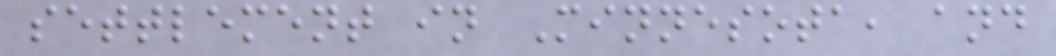settlement in Minnesota, and
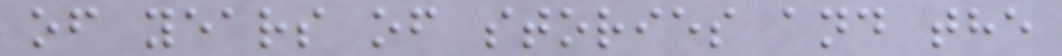of years of stories and the
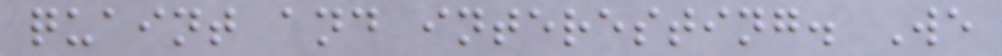quaint and interesting. We
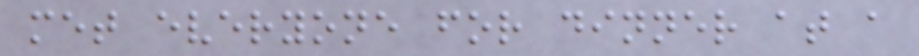met everyone for dinner at a
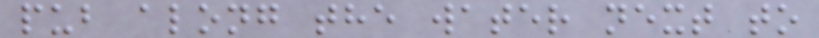pub along the water next to
